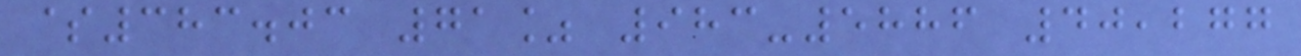$383.03 71% 983-5886 40,277
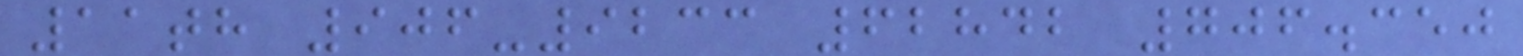11th 906-9233 62842 706.350
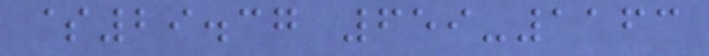$29.37 659-1163
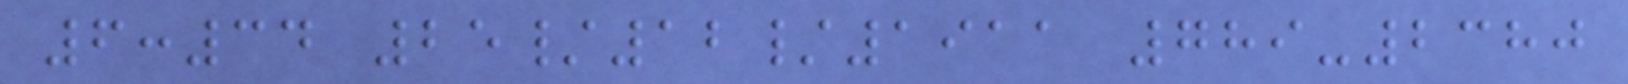6:34 25/12/1911 789-2380
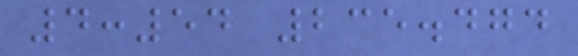4:54 235.474
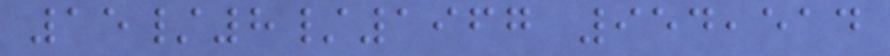15/8/1967 954,514
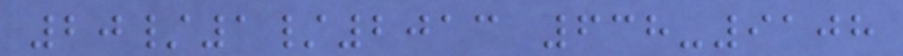20/1/2013 638-9108
